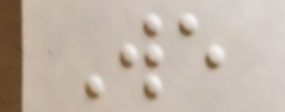We
